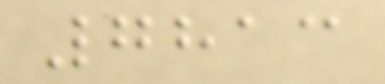7813
